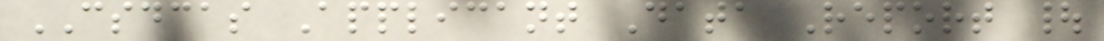CSDCAS Applicant Data Report |
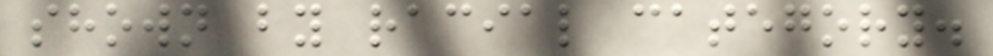shown by racial category.
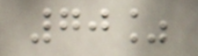70%
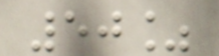50%
